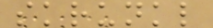skrunkl
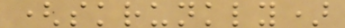(skrunkly)
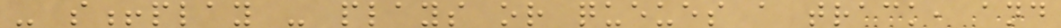- s!play - plays or queues a track, and
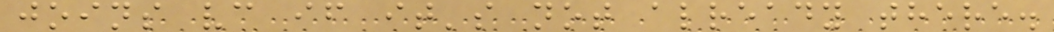joins vc if it's not already there.
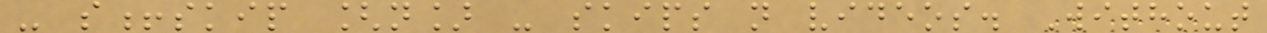- s!skip [n] - skips n videos. Without
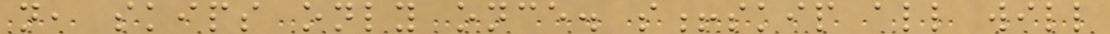n, skips only once. s!skip all will
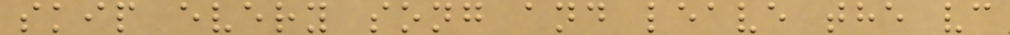skip every song and leave the vc
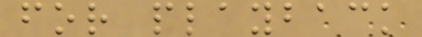for playback
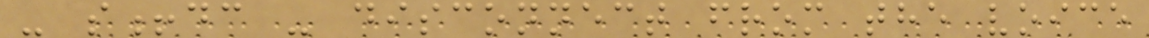- s!dc - disconnect from the voice
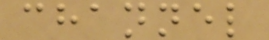channel
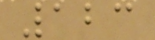123
